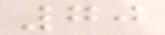70
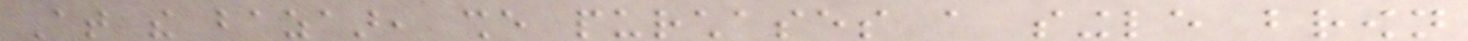At the bazaar, she purchases a single brown
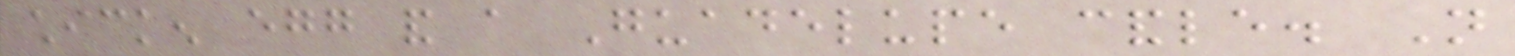chicken egg and a Guadelupe candle. Not
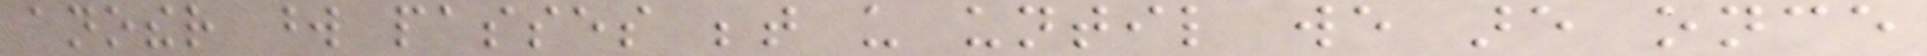another word passes between us until we are once
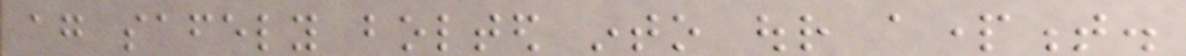again safely bolted into our apartment.
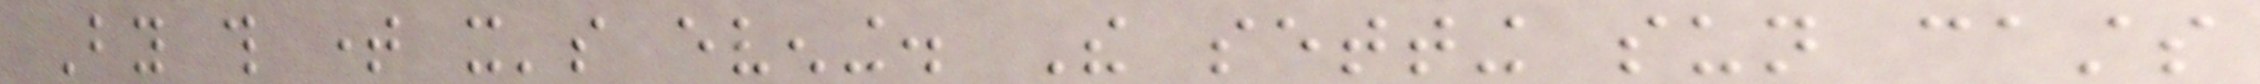By this time it's evening. The setting sun casts
